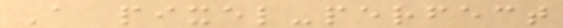A pixel-perfect
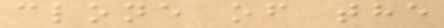clone of the
